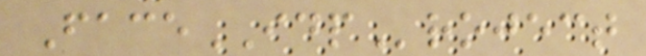FaceIDProject
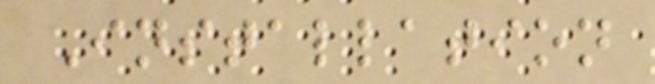Installation
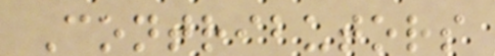Contributors
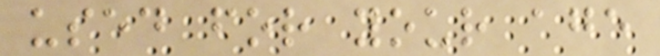used for your age
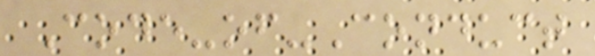Code-of-Conduct
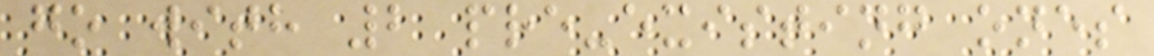go with 2 pre-existing ones
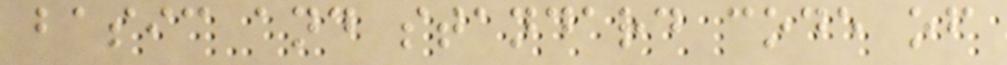basic and standard code of
